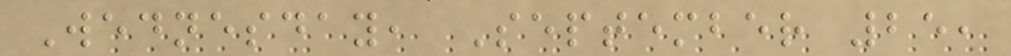Wednesday, September 25,
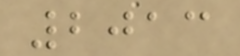2013
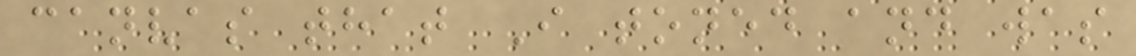canvas that I toned and was
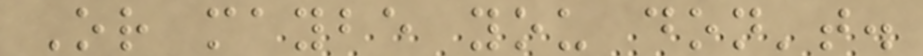Or maybe you don't.
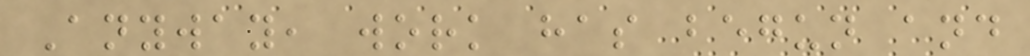Anyway, work has begun and
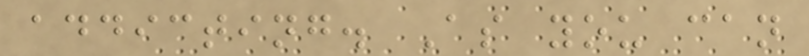addicting. As you can
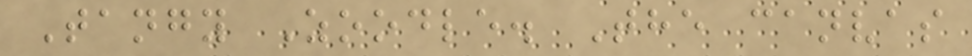Tangy Zoodle. The canvas
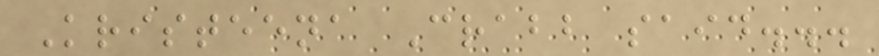Kristeena Crabb said...
